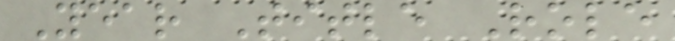Year Title Role
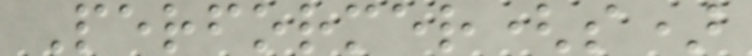Performer(s)
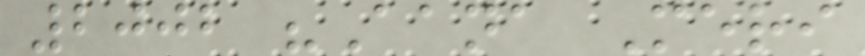2002 "Aana Meri
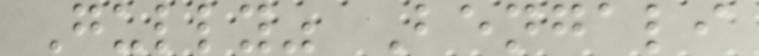Gully" Bengali
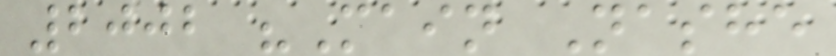2002 "Main Nashe
